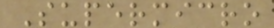Supermicro
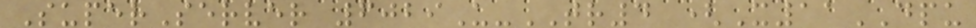SuperServer 6029U-TR4 (X11DPU
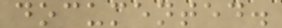documented.
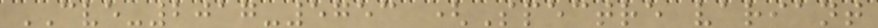CVE-2017-5753 (Spectre variant
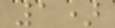1)
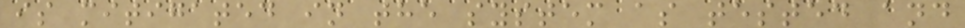is mitigated in the system as tested and
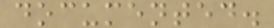documented.
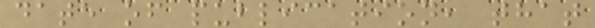date of publication, that
